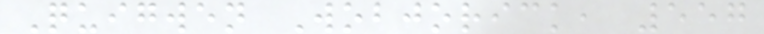Quigwen Wobjorick, 557
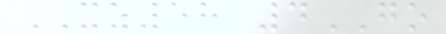XZ58 4GO
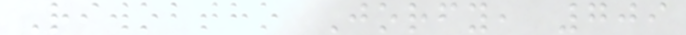Riwobtho Jorfy, 709
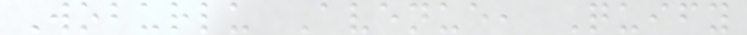Woburlu Avenue, Quify
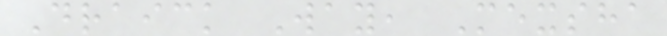Draick Way, Mexsha
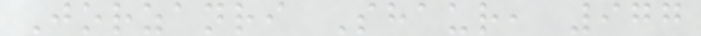Jorzanri Shaur, 977
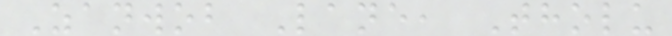Zanwob Lane, Tholu
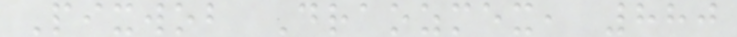Pixwob Draozmex, 880
